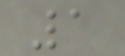1
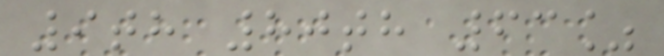9th 80th 63%
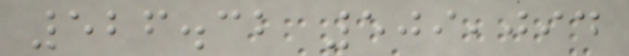526.32 509,094
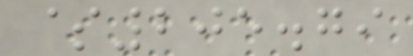$205.79
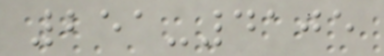251-4105
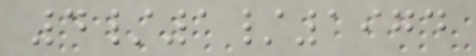4/1/1974
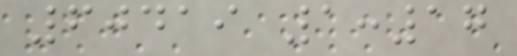60419 1:17
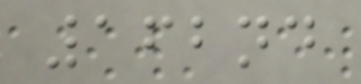162nd
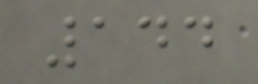144
